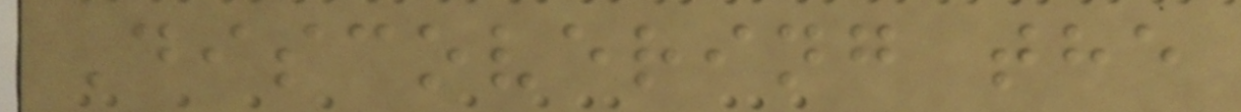Discovering the
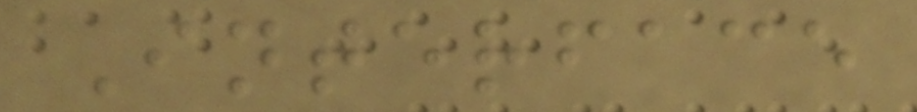Interface
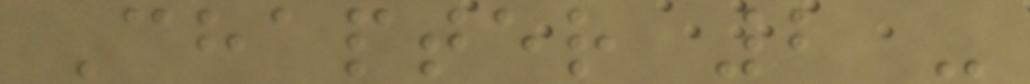Chapter 2 -
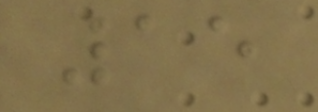15
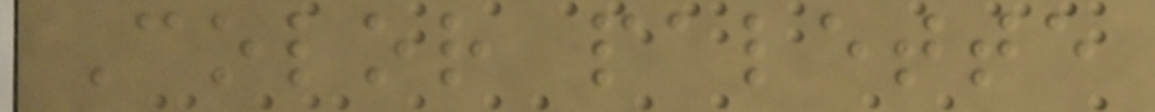Color palette
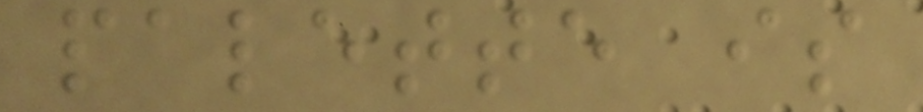palette is
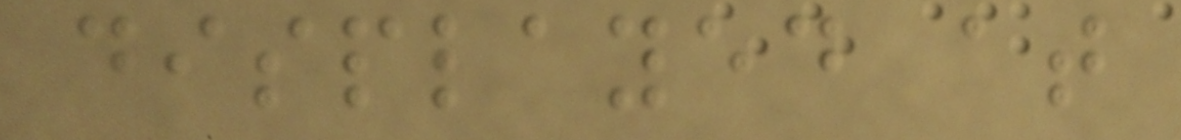displayed at
